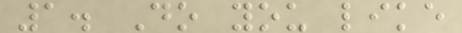1. Do you like
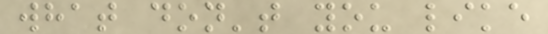what don't you like
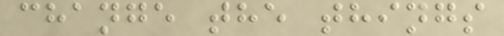change the things
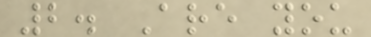2. Are you
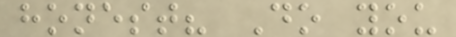honest? Do you
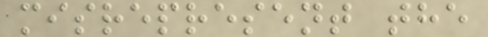misrepresent the
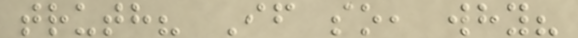truth? If so, why?
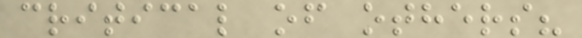critical of others?
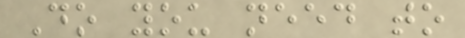Do you need to
